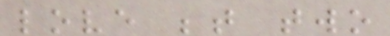love between two
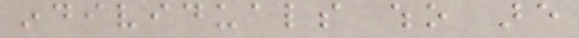individuals who are
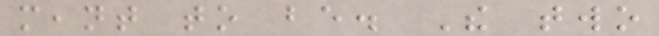meant to be. The two
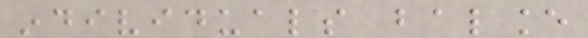individuals balance
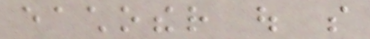eachother out so
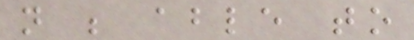not be able to
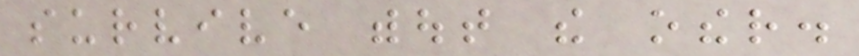survive without the other.
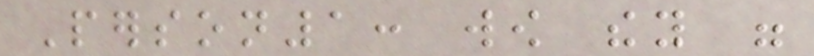Person1: wow they were
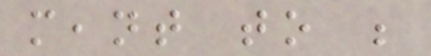meant to be
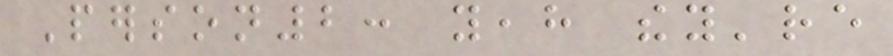Person2: yeah they're
